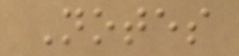Notes
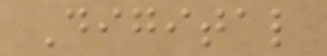Digital
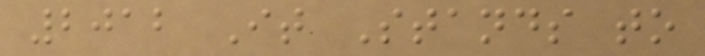2012 It Stands to
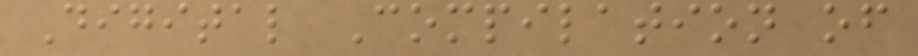Digital Compilation of
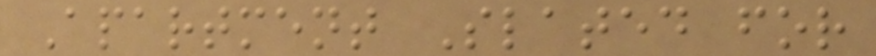Apartment Slated for
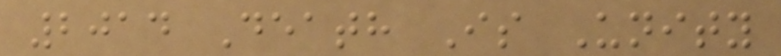2014 Death Is Unity
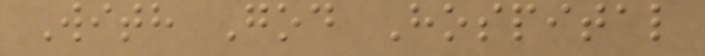With God Hospital
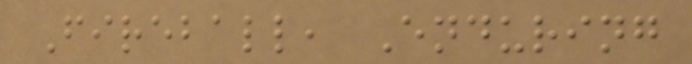Fireball, Enduring
